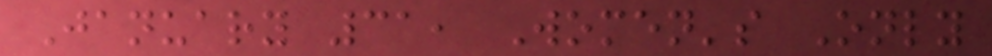January 31, Women's Only
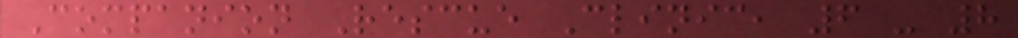Companion Rescue Clinic, 6 - 8
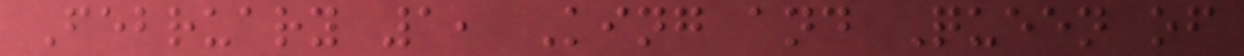February 1, King and Queen of
